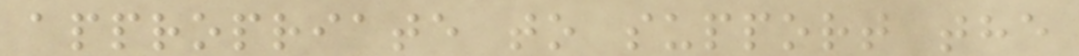appropriate to support the
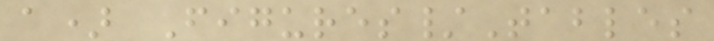a) Figures/Tables
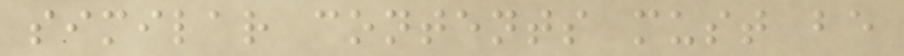similar contents must be
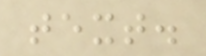text.
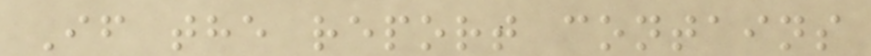If the report contains
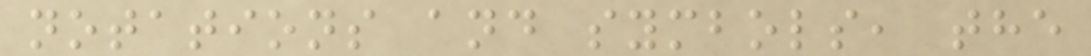notations and symbols, the
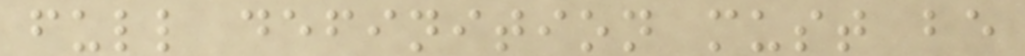full definition must be
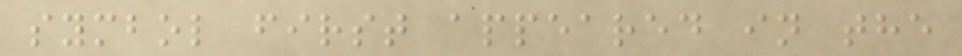symbol first appeared in the
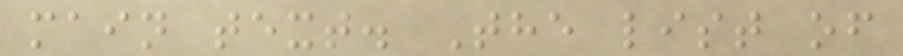main text. The list of
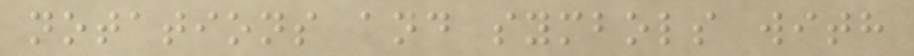notations and symbols with
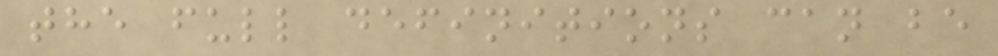the full definitions can be
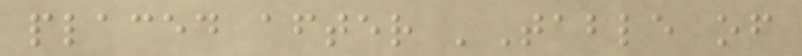placed after 'Table of
